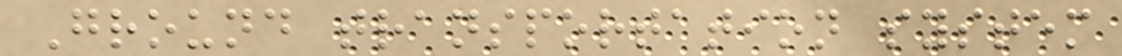Ground transportation system
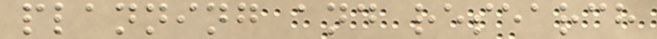planning and research
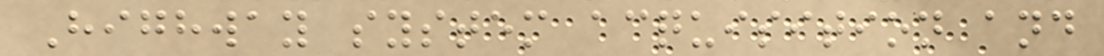Highway system acquisition and
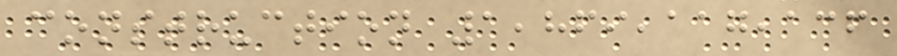construction 1,869,117,136
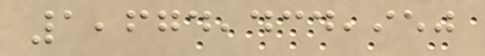1,674,434,950
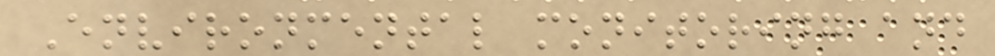Environmental monitoring and
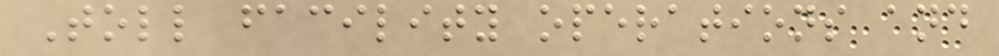Toll facility operations and
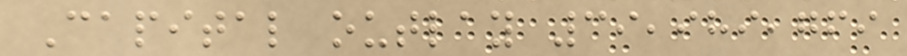Capital outlay 39,989,769
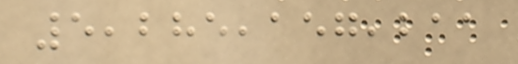5,285,157,211
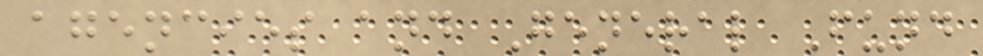agencies and General Fund
